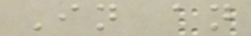In an
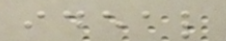ideal
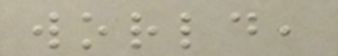world,
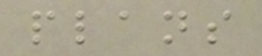plans
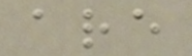are
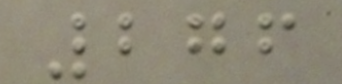276
